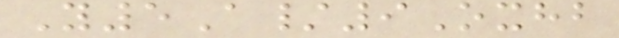Y5A/9Oxhb
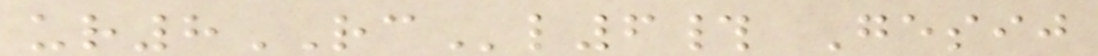ur8RCl6# Gesij
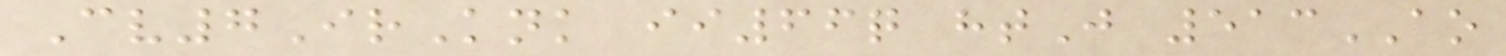Cv7IrKnk ii66q htJ 513AO
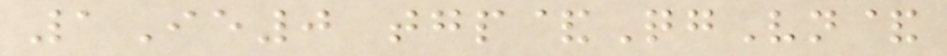1Ie0 tgp&QgVn&
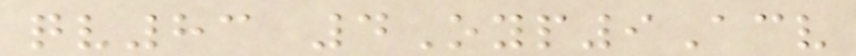qv83 4Oyp9Acv
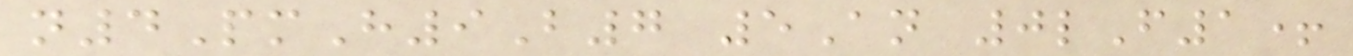n4PmH9B7 5An 0lF1+
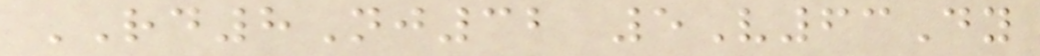RD8Nj32 5V63Dy
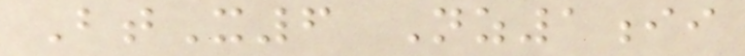BtX6 Nz1ii
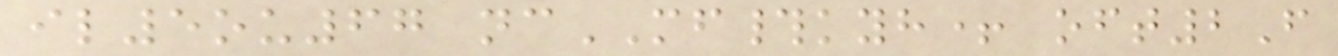il5ou67 ncMF#kyh+ oft2F
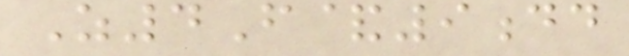Z4F&9dd
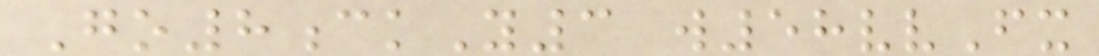Go8ckY3 w58vvFx
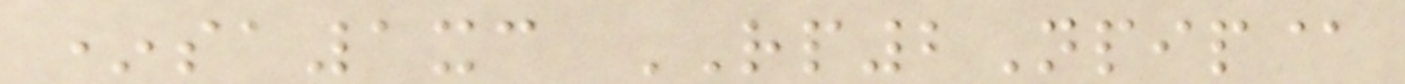*sa1xc RP2Npip@
